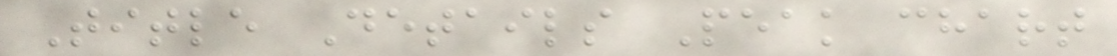Title Details Peak chart
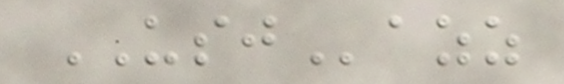USJazz
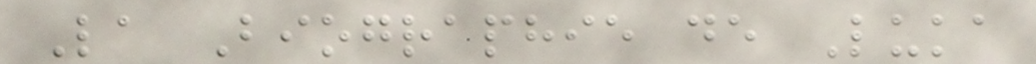La Biographie de Luka
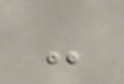-
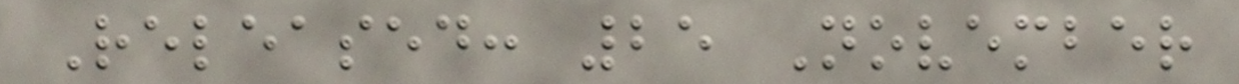Released: 25 November
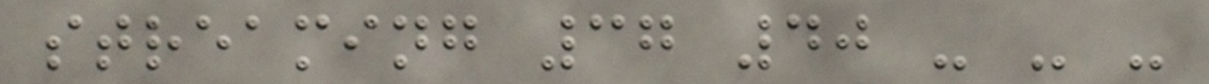streaming 37 40 - - -
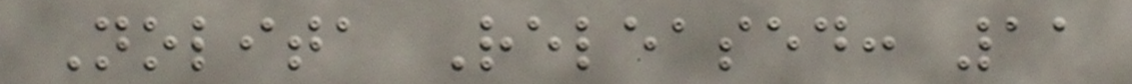Nolita Released: 11
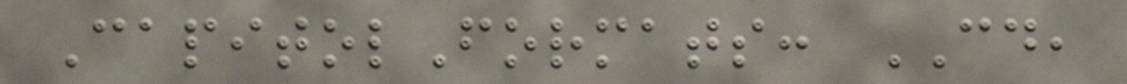CapitolFormats: CD,
